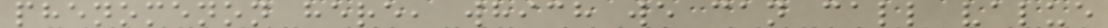phenomenon here, which we can call value
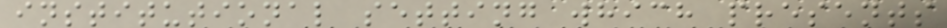institutional setting which presents
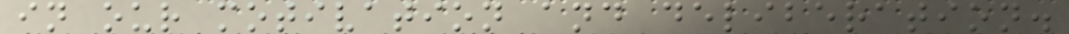in our motivation and deliberation.
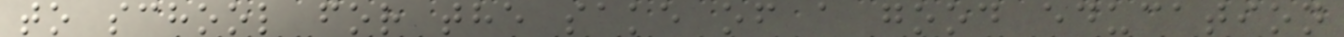to school for the sake of a good education
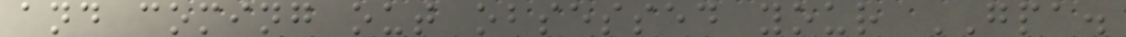and coming out obsessed your GPA.
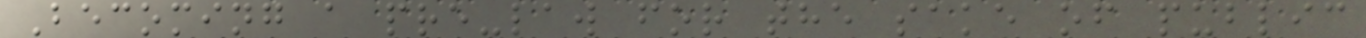Becoming a pre-law for the sake of public
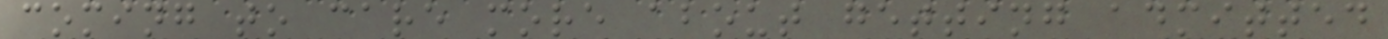coming to care more about getting admitted
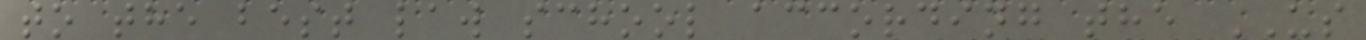to the best law school according the US
